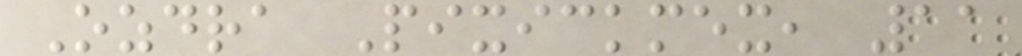Ozdra Pixickmex, 11
